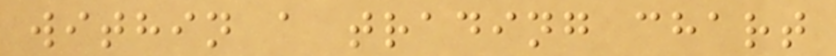within a trading chart
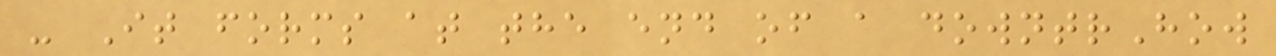- It forms at the end of a downtrHow
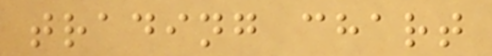trading chart
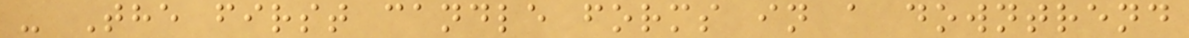- The first candle forms in a downtrend
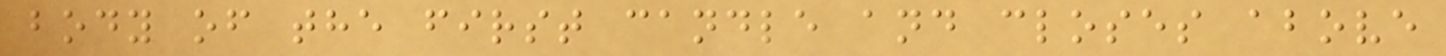body of the first candle and closes above
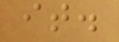it.
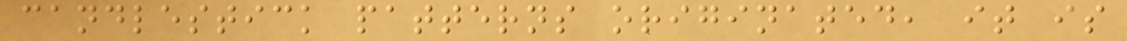candlestick patterns originated, it is
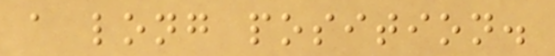a long position.
